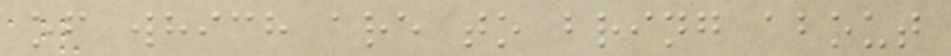of which are to bring about
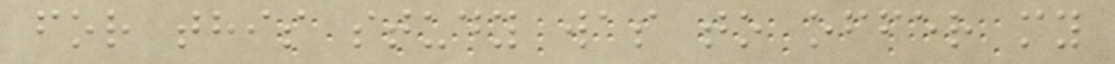for this study was to offer my
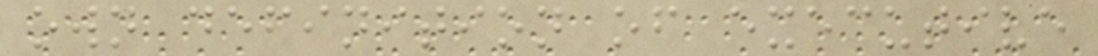own definition of executive
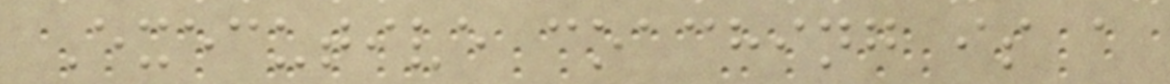Executive coaching is a
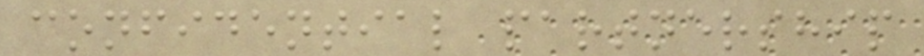confidential partnership
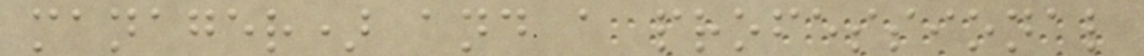manager) and a professional
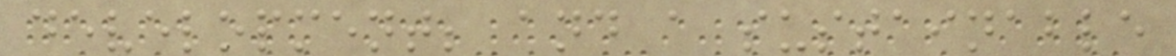development; and a sustainable
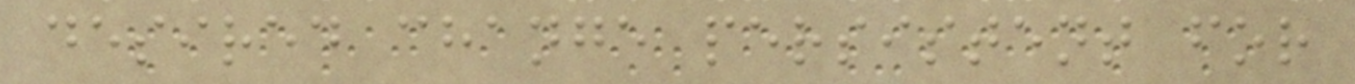desired change persistent for
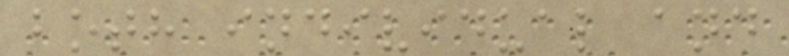both individual and
